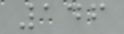146
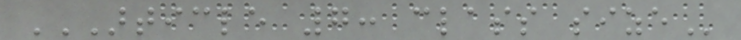ARTICLE 7: CLASS SIZE
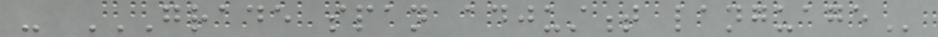- GRADE SPAN ADJUSTMENT LANGUAGE
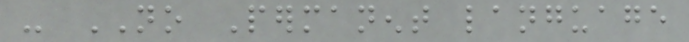- NO Permanent language
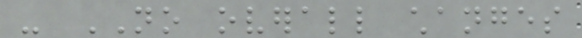- NO overall changes
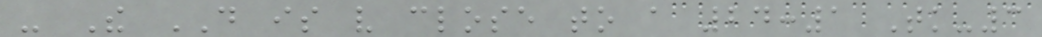- The DO is very close to a 24:1 Tk-3
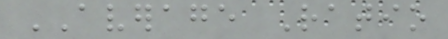AVERAGE Ratio
